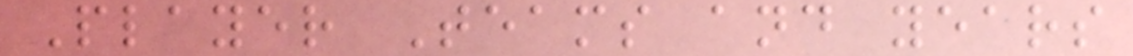Player Teams and years
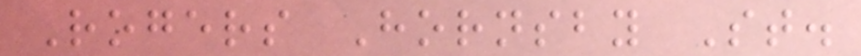Rogers Hornsby St.
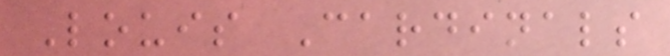Louis Cardinals
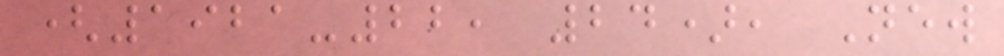(1921-22, 24), New
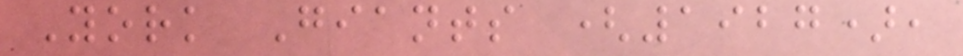York Giants (1927),
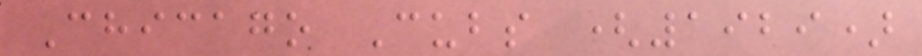Chicago Cubs (1929)
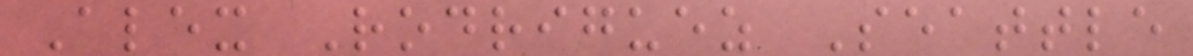Alex Rodriguez Seattle
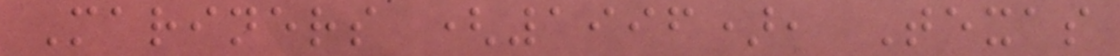Mariners (1996), Texas
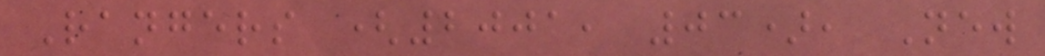Rangers (2001, 03), New
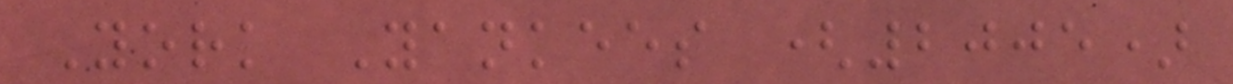York Yankees (2005)
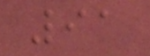91
